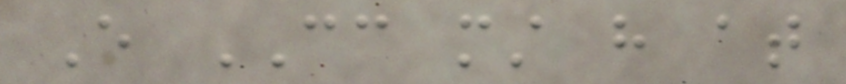Every CC must have at
